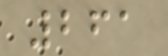261
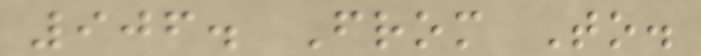906. From To.
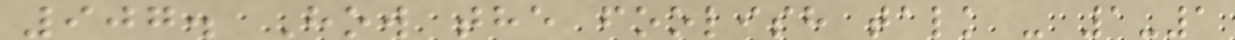907. How the foolish talk - 1-1
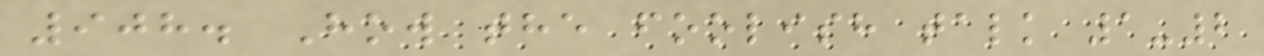908. How the foolish talk 1-2
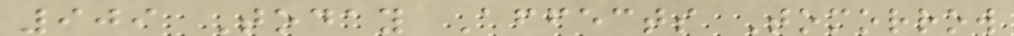909 Today Affects Tomorrow
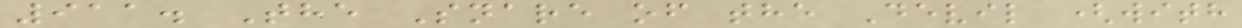911. The Snare of the Devil (with
